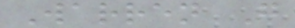Warren G
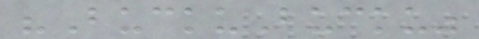"BuckuBucku"
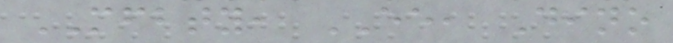MFBTY, EE, Dino
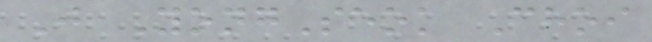J YongSeok Choi
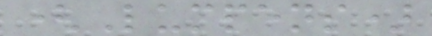(Lumpens)
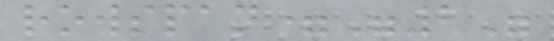rowspan="2"
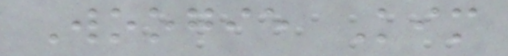Woogie Kim
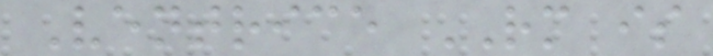Ventrice RM is
